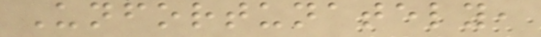Unfortunately,
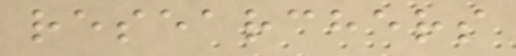researchers
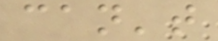can't
